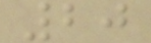20
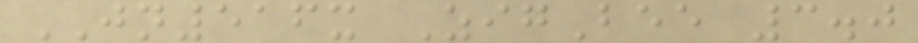JN516x ZigBee 3.0
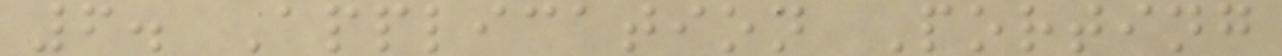6. Application Porting
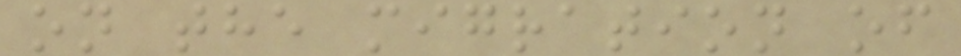on the migration of
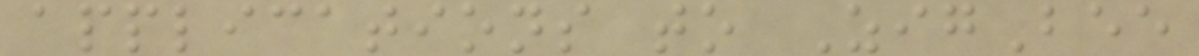applications to ZigBee
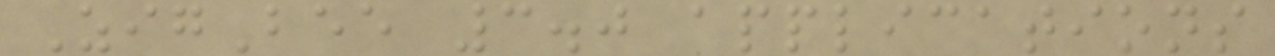ZigBee 3.0 applications
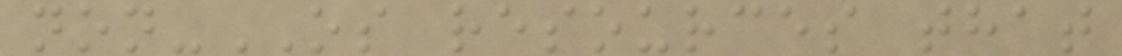non-OS resources that
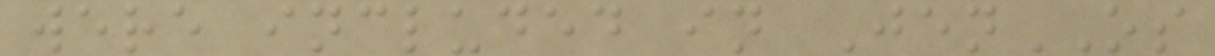were included in JenOS
